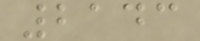2143
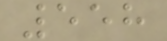558
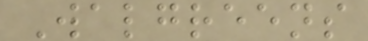Walgreens
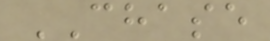CHASE
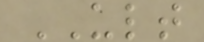ULT
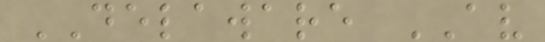DELAWARE AV
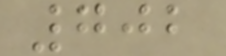702
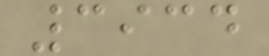3934
